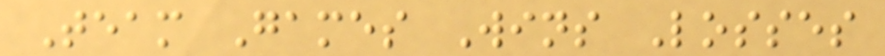Team Games Wins Losses
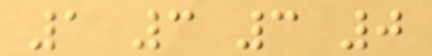1 3 3 0
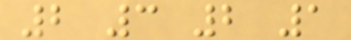2 3 2 1
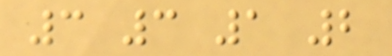3 3 1 2
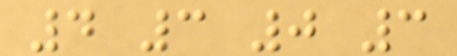4 3 0 3
